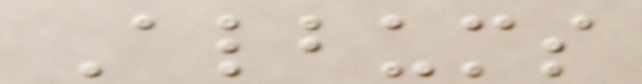Albums
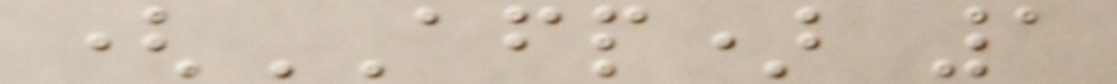(AFP) 1
